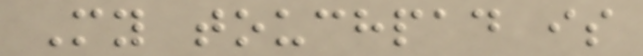My touchpad is
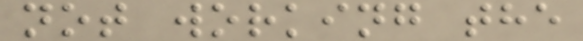not working the
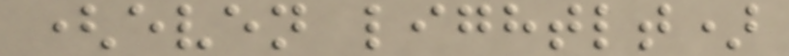(even lightlt)
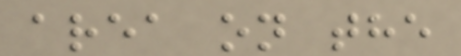area on the
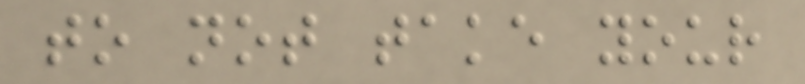to not take your
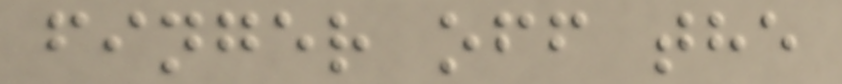finger off the
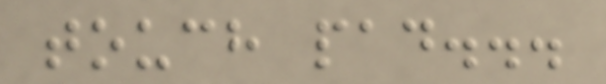touch pad...
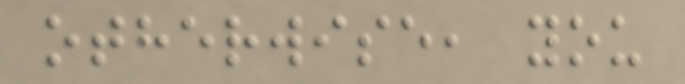otherwise, you
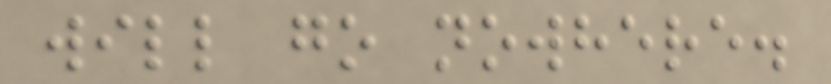will go nowhere.
